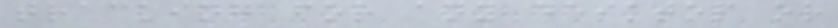tracking for any desktop or
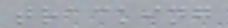tracking
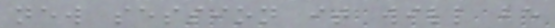new session it will be
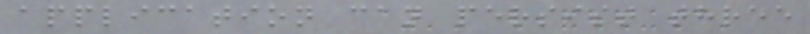application can persist three
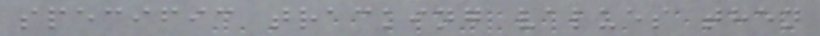specific tracking values then
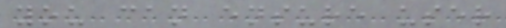you can ensure user
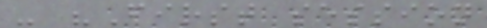- "First session
